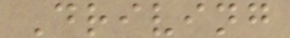Driving
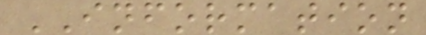INFORMATION
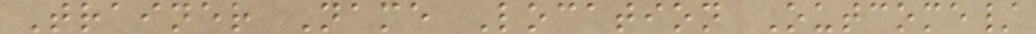Trainer Name Location Outcome/
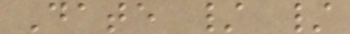Date / /
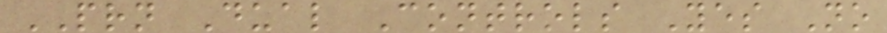PRN Dual Controls Yes No
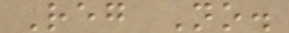Reg No.
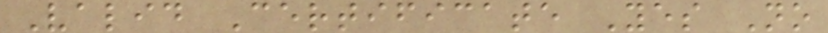Valid Certificate Yes No
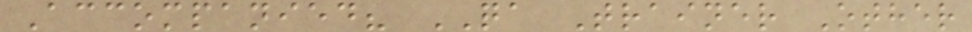Accompanied? QA Trainer Other
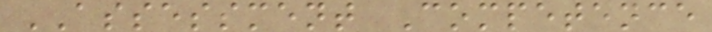ASSESSMENT Competence
